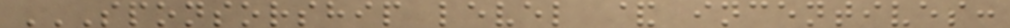SPONSORSHIP LEVEL & INCENTIVES:
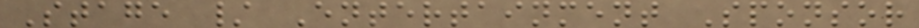Stage / Entertainment Sponsor
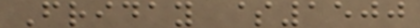Friday $1500
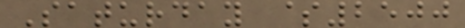Saturday $2500
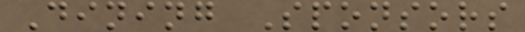Dining Sponsors
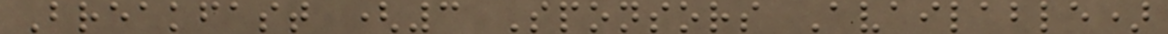Breakfast (3 Sponsors Available)
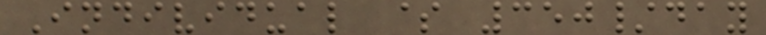Individual $ 350/day
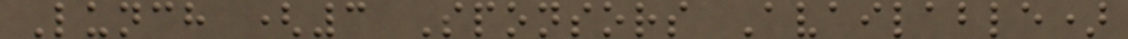Lunch (3 Sponsors Available)
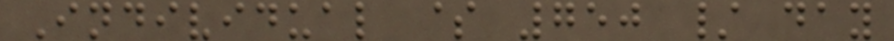Individual $ 750 / day
